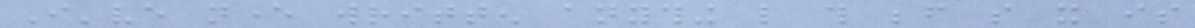I've never written anything like this before so it is
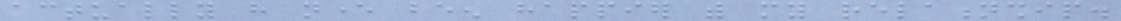actually have never been happier with my relationship.
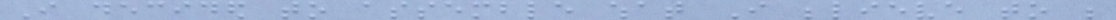I decided to assemble what I believe to be
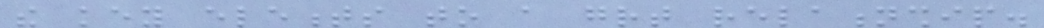the key elements to a great relationship.
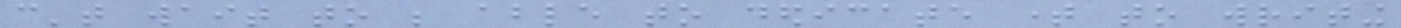can't wait to be able to dedicate time to writing
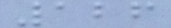126
